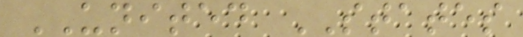UNITED STATES
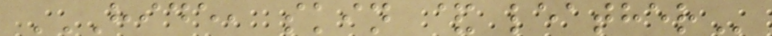HIDE, SKIN & LEATHER
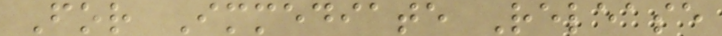For Immediate Release
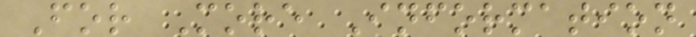For More Information
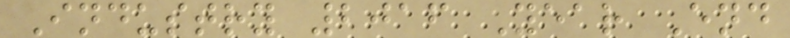Industry 2016 Year End
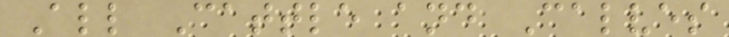All Cattle and Calves
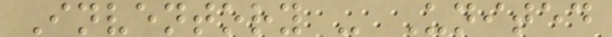Inventory - United
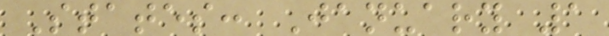States: January 1
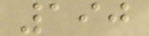190
